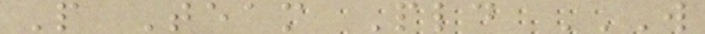P Team Pld W
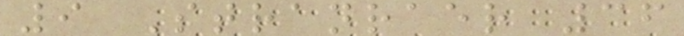9 Stranraer 36
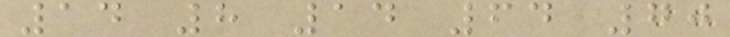14 8 14 64 70
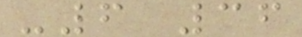-6 36
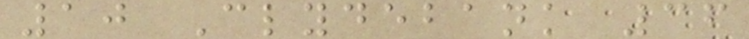10 Clydebank 36
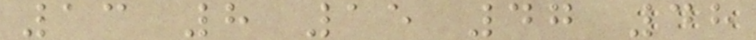13 8 15 47 48
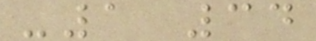-1 34
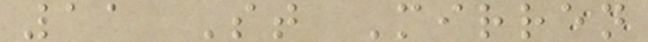11 St Mirren
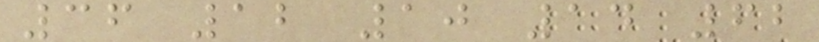36 12 10 14 62
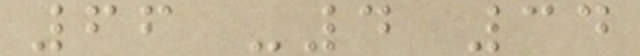66 -4 34
